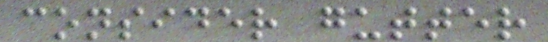consider gutter
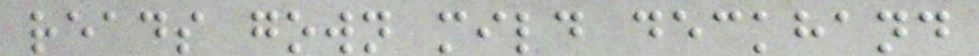reads gown mild deckhand
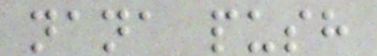nana push
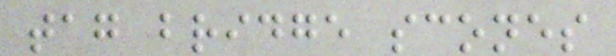tag bridge scones
